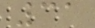31
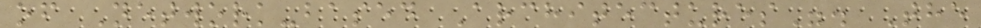of Network-based Architectures". The
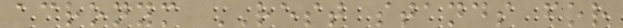acronym REST stands for
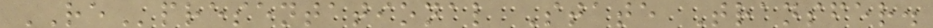REpresentational State Transfer.
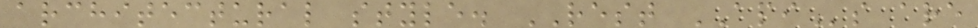architectural style. REST APIs are
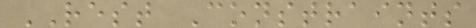REST Constraints
